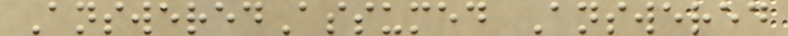AnsweredAssumed Answered
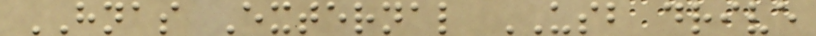HNAS External USB drive
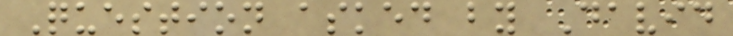Question asked by David
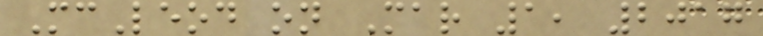McLeod on Mar 1, 2017
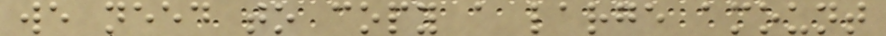we need to copy a large amount
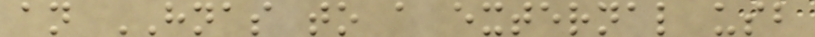an HNAS to a external usb
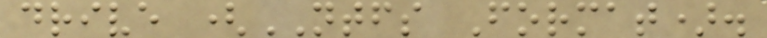drive (NTFS Format).
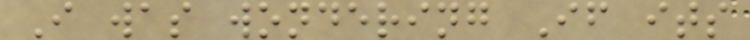I was wondering If its
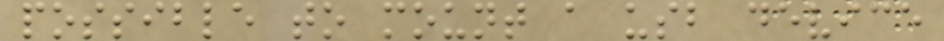possible to mount a usb device
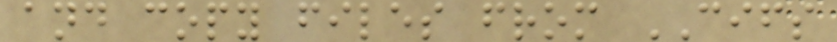and copy files from CIFS
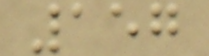157
